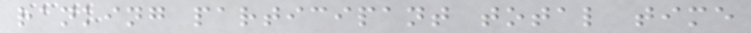ranking participant total time
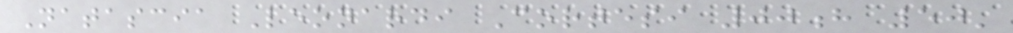Natascia Leonardi Cortesi 00h 50'
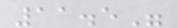11.5"
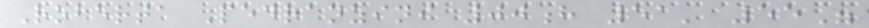Roberta Pedranzini 00h 51' 55"
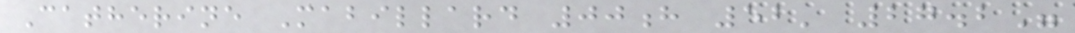Catherine Mabillard 00h 52' 27.2"
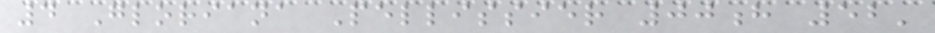4 Gloriana Pellissier 00h 52'
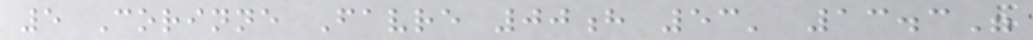5 Corinne Favre 00h 53' 13.3"
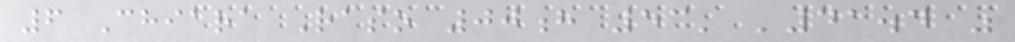6 Chiara Raso 00h 53' '41.4 "
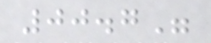00.7"
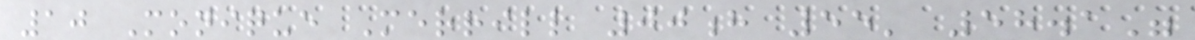10 Monique Merrill 00h 55' 58.1"
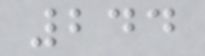244
